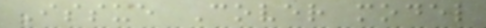Issue Cover model
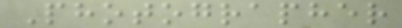Photographer
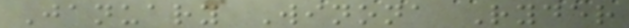January Winona Ryder
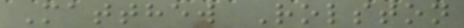Matthew Rolston
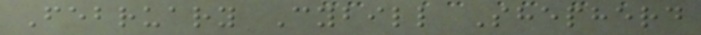February Cybill Shepherd
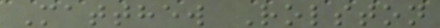Matthew Rolston
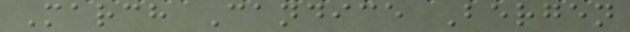March Candice Bergen
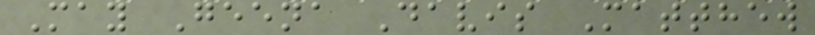May Geena Davis Matthew
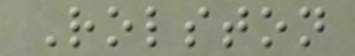Rolston
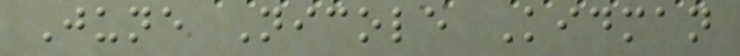June Nicole Kidman
